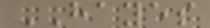HAYES
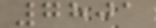7801
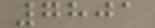7801
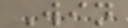Win
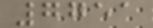7751
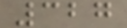327
